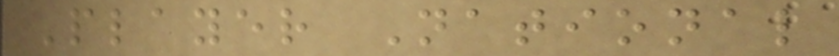Player National
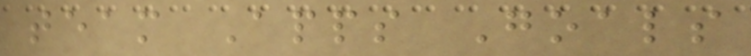team Apps Goals
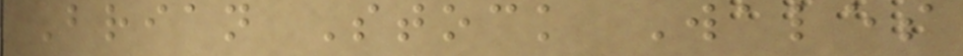Brian Stock Wales
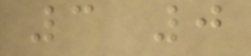3 0
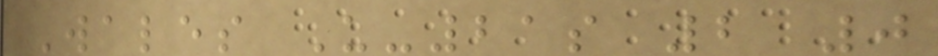Wales U-21s 2 0
